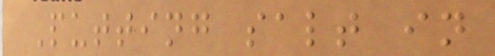Putting salt in
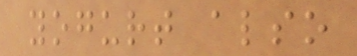yogurt also
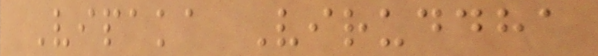Vipaka Viruddha
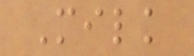Milk
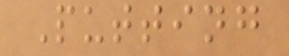Putting
